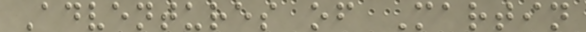Adventures of Martin
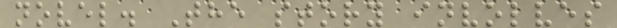novel. The story involves
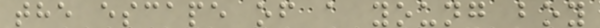the escape of a young boy
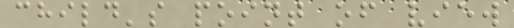child's point of view
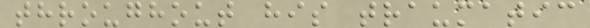throughout his traumatic
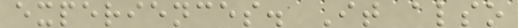experiences. It also
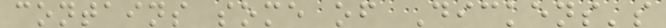contains some of Dickens's
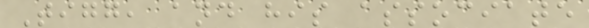Tigg, and his associate
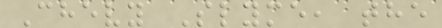Chevy Slyme, the
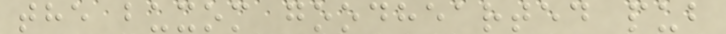the buxom goodhearted pub
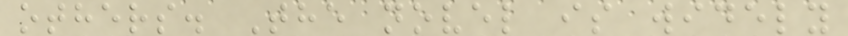others. The novel is widely
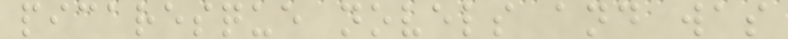picaresque novels and was
